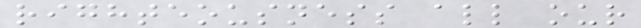righteousness all our
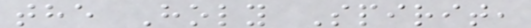the Holy Spirit,
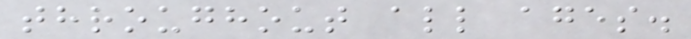throughout all ages.
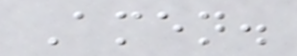Amen.
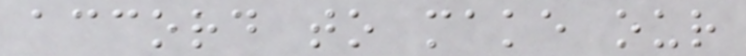accord to make our
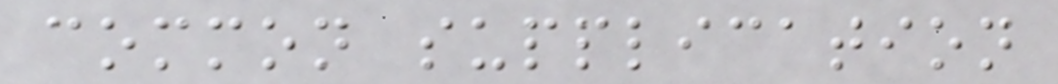common supplication
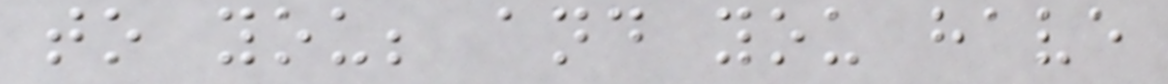to you; and you have
